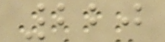220
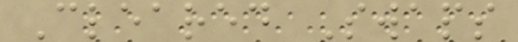Cleared Swaps
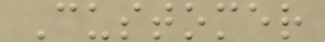Customer
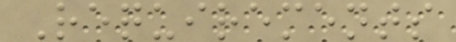Requirements
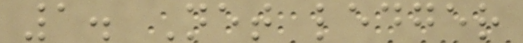1. Net ledger
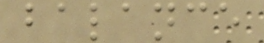balance
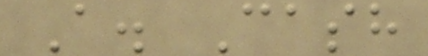A. Cash
